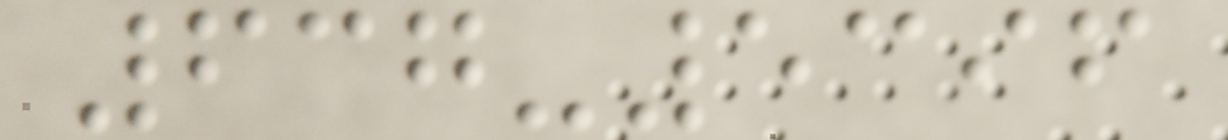637-5396
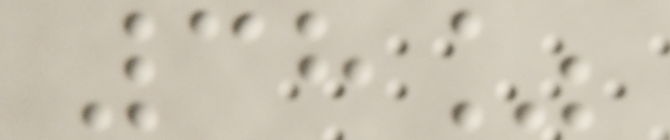38%
